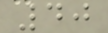40
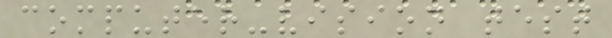computer-vision test
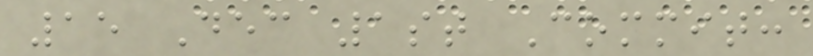15 Dec 1st Commit:
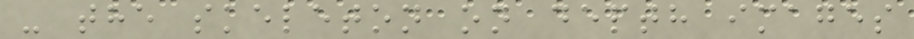- the skeleton on depth images
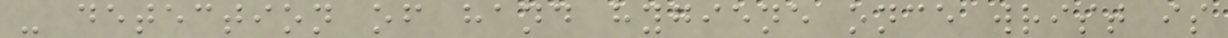- detection of hand hygiene once wrist is
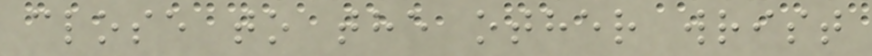close to the other wrist
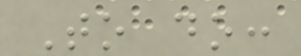To do:
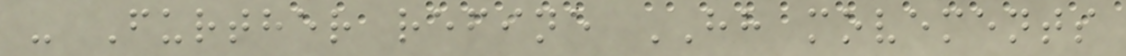- Further refine HH movements
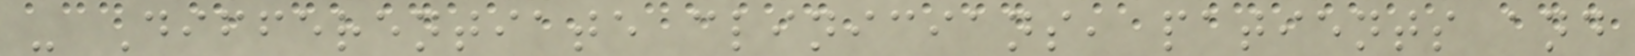- Differentiate clinicians, patients and
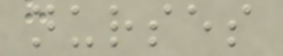nurses
